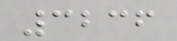3236
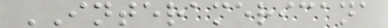INTERAMERICANA
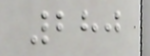280
